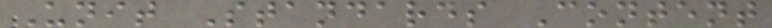Unit Standards Content
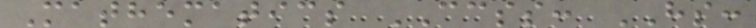Mathematics CCSS: HS:
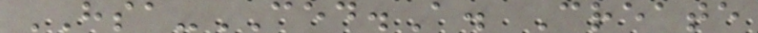HSA-CED.A. Create
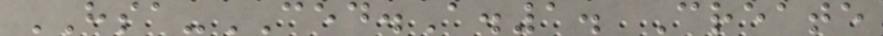HSA-CED.A.1. Create
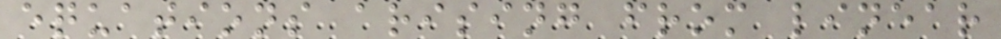equations arising from linear
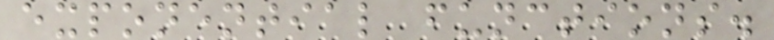exponential functions.
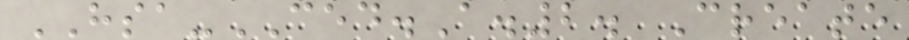HSA-CED.A.2. Create
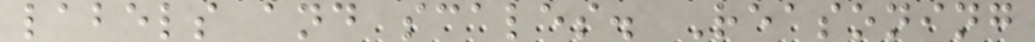labels and scales. Reasoning
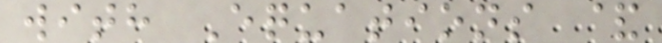with Equations &
